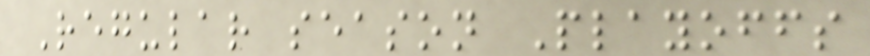Regular season Playoffs
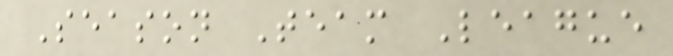Season Team League
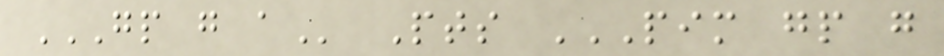GP G A Pts PIM GP G
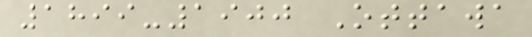1899-1900 Ottawa
